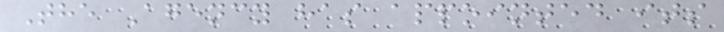The Agency has appointed its
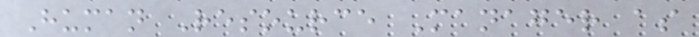Human Resource Manager as
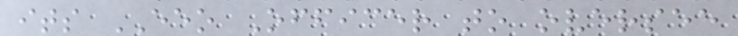its EEO Officer to oversee
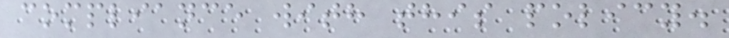compliance with this policy.
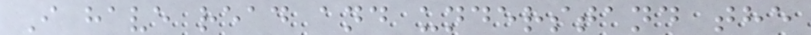I have read and understand the
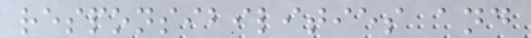responsibilities and
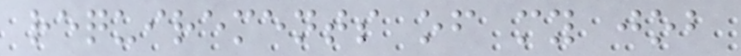requirements of my job
